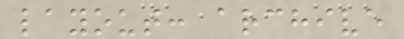layout: archive
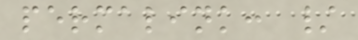permalink: /
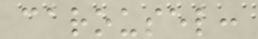carousel:
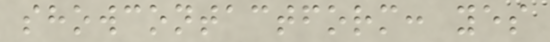showcontactform: yes
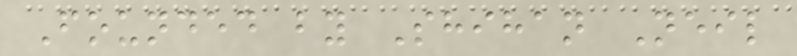Founded by Shihan Neil
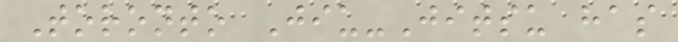Toronto Jiu-Jitsu has
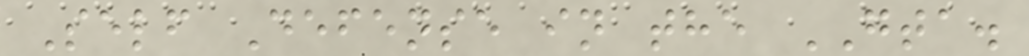Self Defense in the GTA.
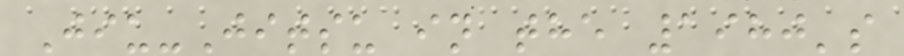Jiu-Jitsu in the 1980's
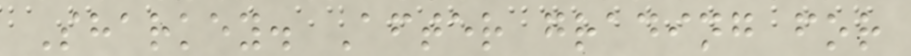Sharkey. After grading for
